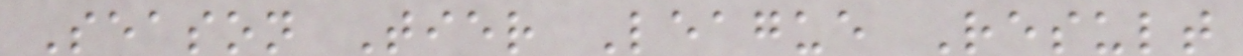Season Tier League Result
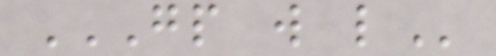GP W L
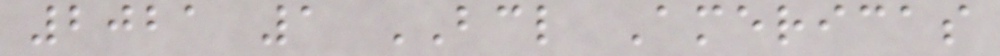2021 1 BCL Americas
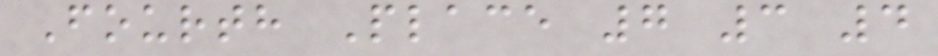Fourth Place 7 3 4
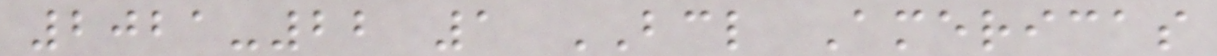2021-22 1 BCL Americas
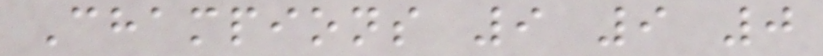Champions 9 9 0
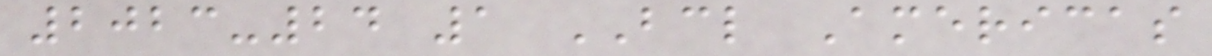2023-24 1 BCL Americas
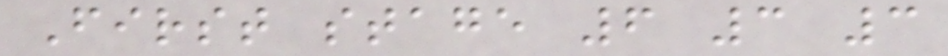First stage 6 3 3
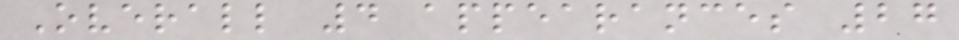Overall 4 appearances 27
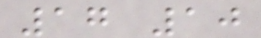17 10
